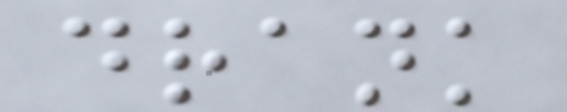drank
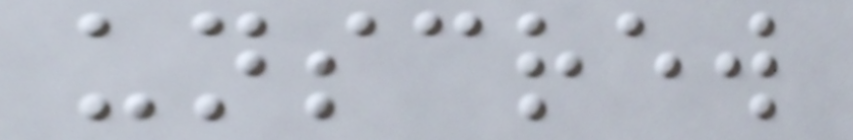unscrew
